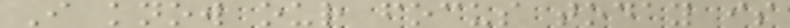I know our focus today is
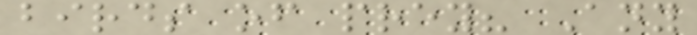birds of prey? Any
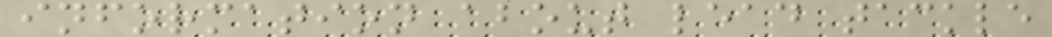information about lead tackle
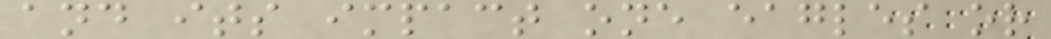and its impact one eagles or
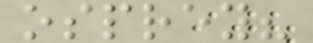osprey?
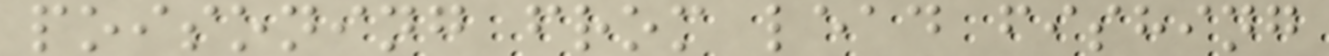poisoning from lead fishing
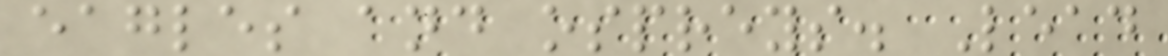eagles and ospreys. Lead
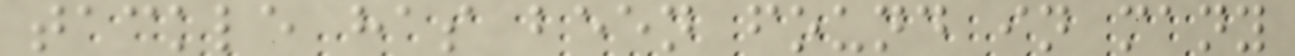tackle has been found in many
